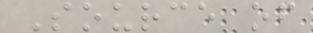Source of
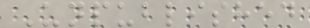Unpublished
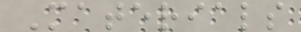Materials
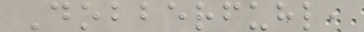Dobberfuhl,
